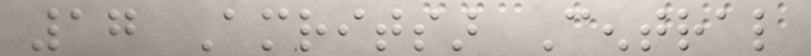17 Amritsar Central
